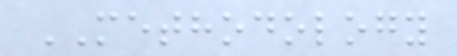METHODOLOGY
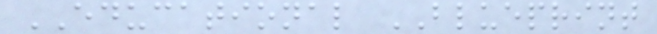EDUCATIONAL BLUEPRINT
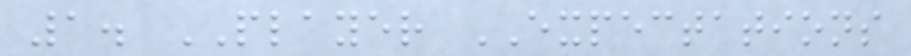1. PLAYER EXPECTATIONS
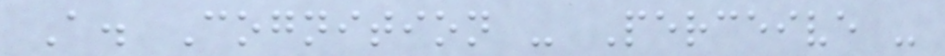A. Cognition - Perceive -
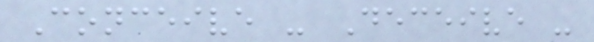Conceive - Deceive -
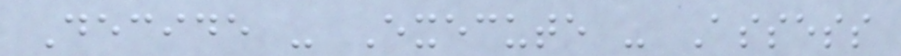Decide - Execute - Assess
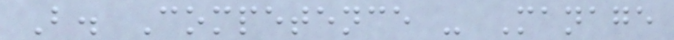B. Competence - Manage
